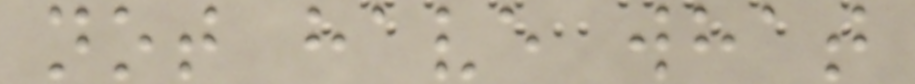not have what
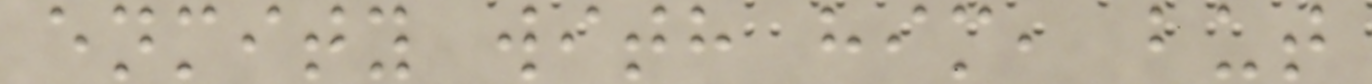enmity with him, but
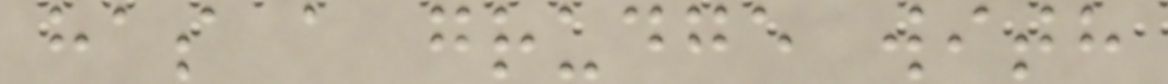has a grudge with
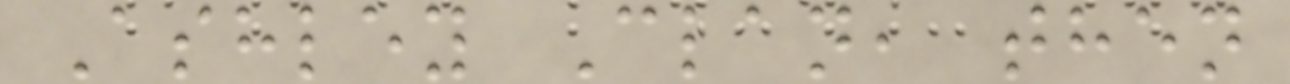Ashley Clan, then
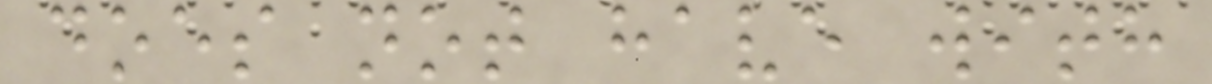does not have with
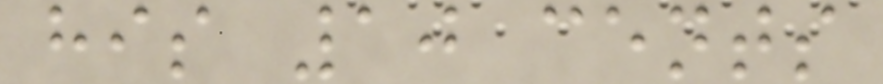his 10 cents
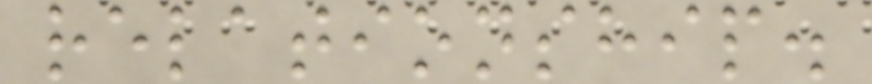relationship.
